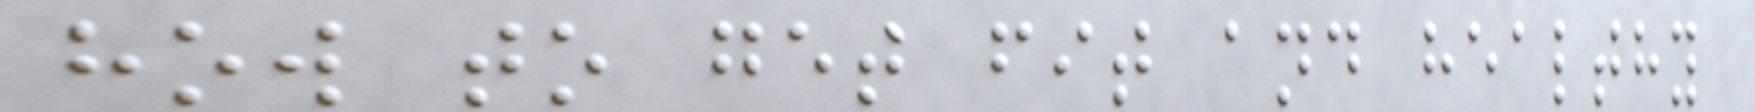how to get fit and healthy
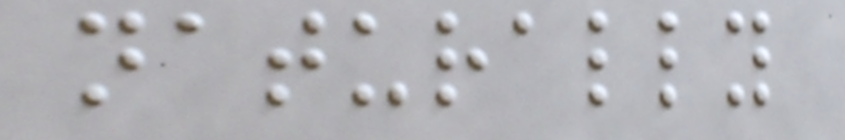naturally
